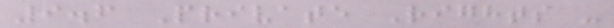9.6 Private Rights -
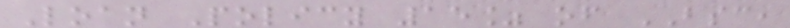Loan Policy 15% of BSC,
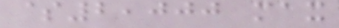$2,000 max
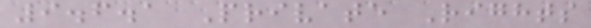9.6.1 Private Rights
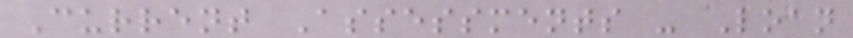Current Assessments - Loan
